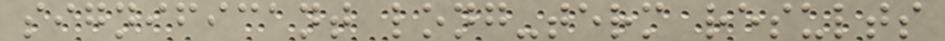significant long-term results
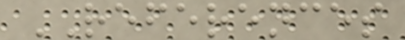REFERENCES
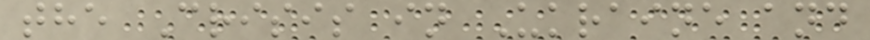the Crisis in Ukraine and
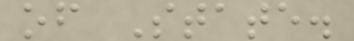of State.
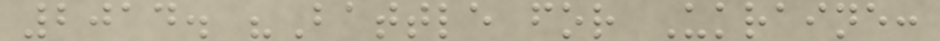2014. "Battle for Ukraine:
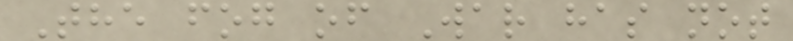The fog of War has not
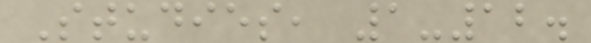Studies, 1-12.
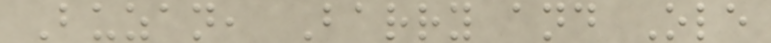Buzan, Barry and Ole
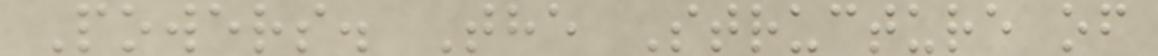Powers. The Structure of
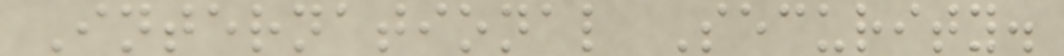International Security.
